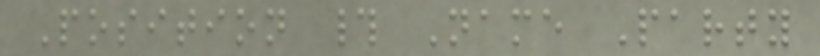Position # Name Party
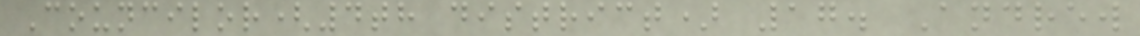Councilor(4th district) 17. Andrew
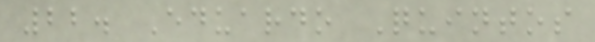22. Eduardo Quintos
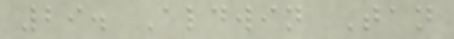29. Aldwin Tan
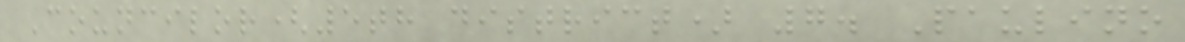Councilor(5th district) 7. Paulino
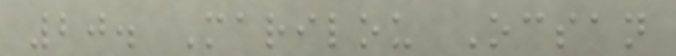20. Marilou Ocsan
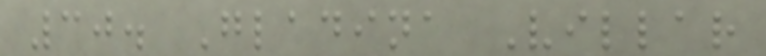30. Gladina Villar
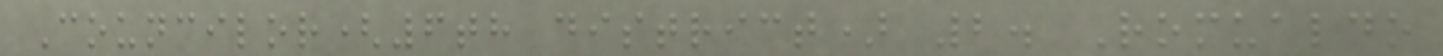Councilor(6th district) 2. Romualdo
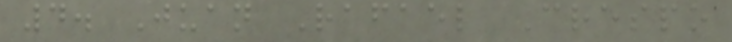4. Juan Rafael Crespo
